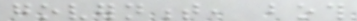government, both
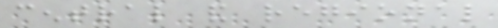central and regional
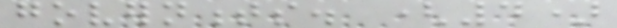governments. (4)
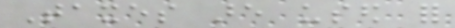Taxes are used for
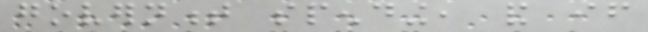government spending, and if
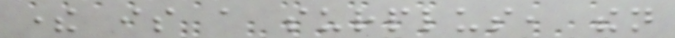there is a surplus, then
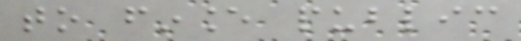to finance public
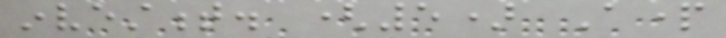investment. (5) Apart
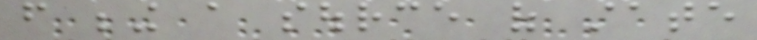from being a source of state
